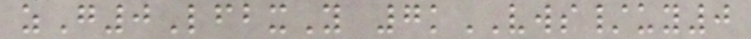zG0LfbxY 7kVWS/uy0
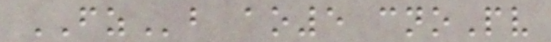FZb ao5 cnoPv
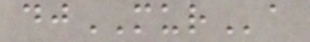djMURa
